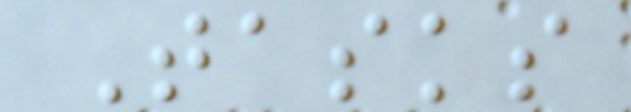Tasks
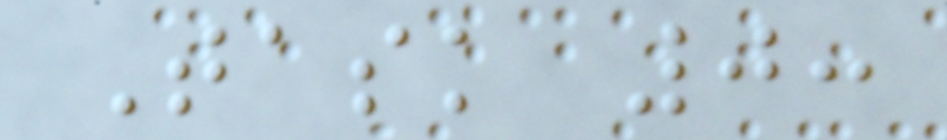Task 0:
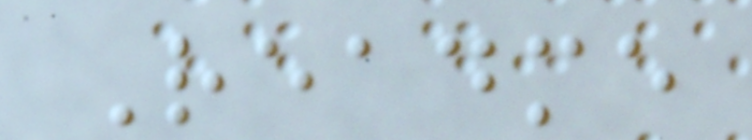Readme
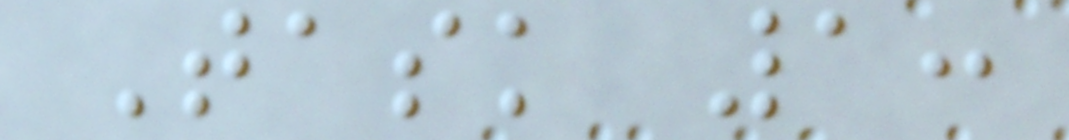Task 1:
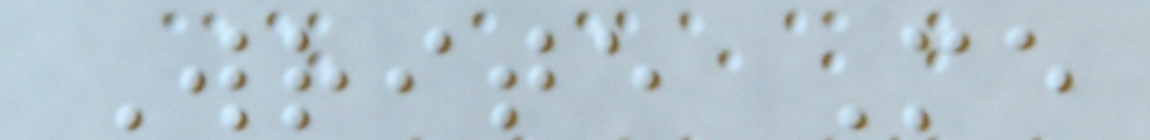Write Me
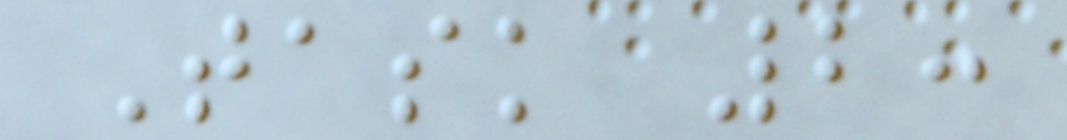Task 2:
